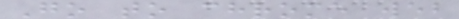Go to chrome web
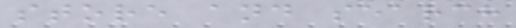store and search
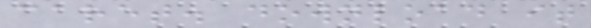caret. download it
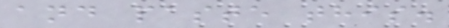and paste this.
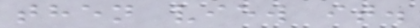then view it.
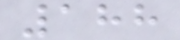188
